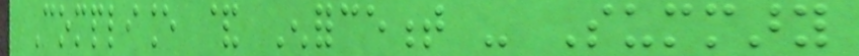Compliance & Enforcement - Summary
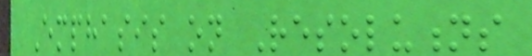Emphasis on Resolutions
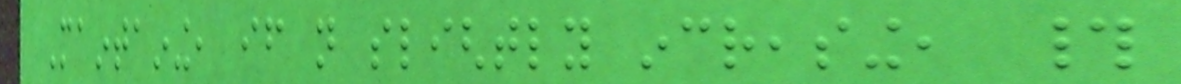Maintaining, if not slightly increasing, #
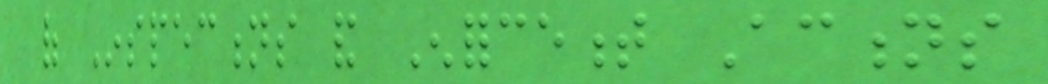of Inspections and Enforcement Actions
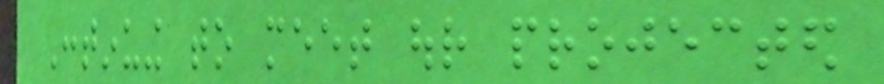Continuing to meet our projected
